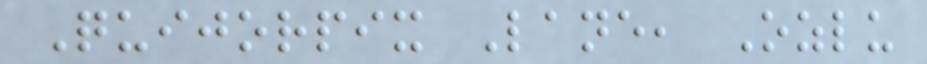Quijorpix Lane, Ozlu
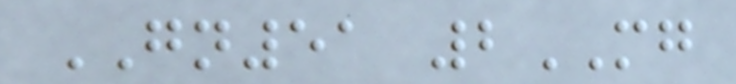GN51 2MG
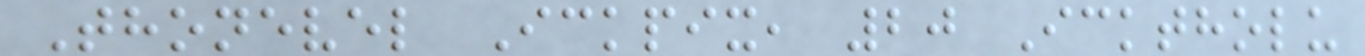Thonevel Ickpix, 20 Icktholu
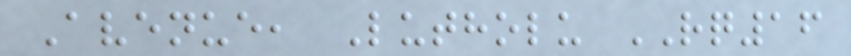Avenue, Lutholu RQ16
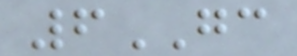6GC
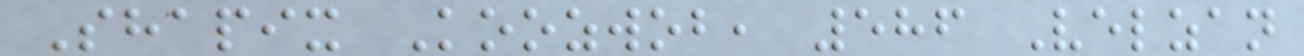Shapix Koozwob, 586 Velzan
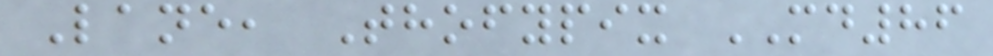Lane, Thofypix MD86
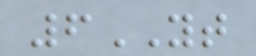6YT
